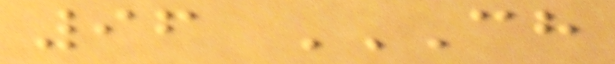96 CH
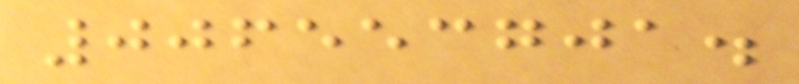006553701.
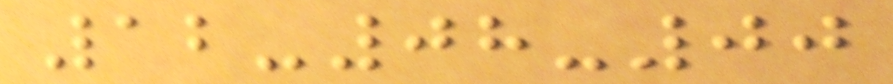12-08-00
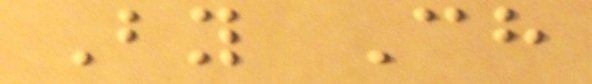By Ch
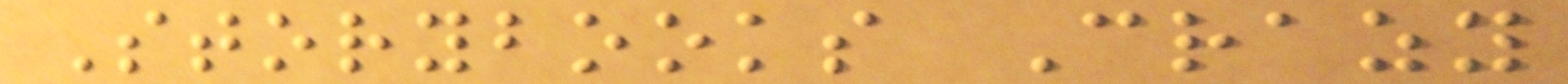Storybooks Crazy
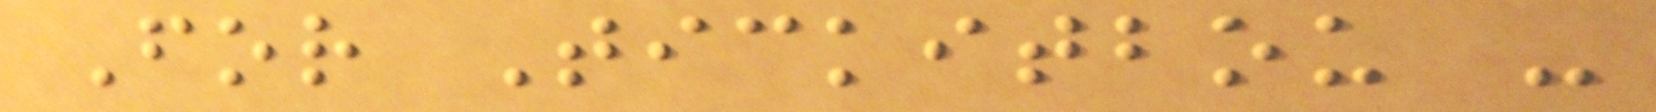For Tickitbou -
